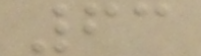63
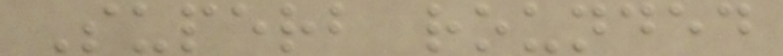Superb rounded
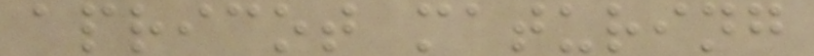apricot maturing
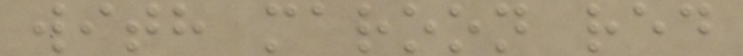with maroon red
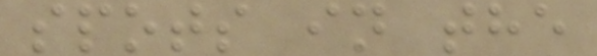spots in the
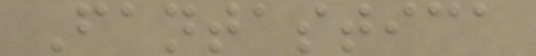Fantastica
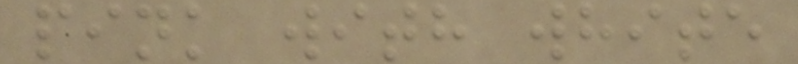pink with white
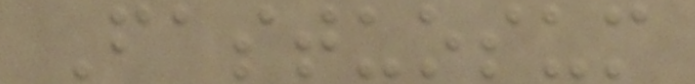Fastuosum
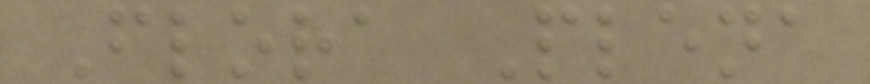Flora Plena
